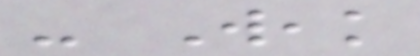- Weak
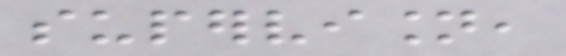supervision,
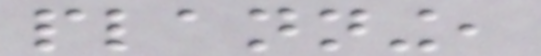planning,
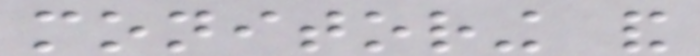monitoring and
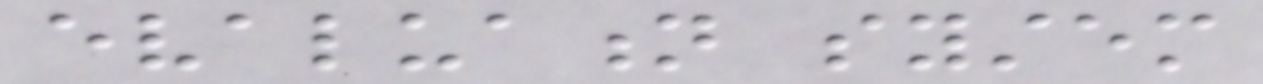evaluation system
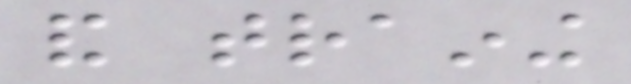and training
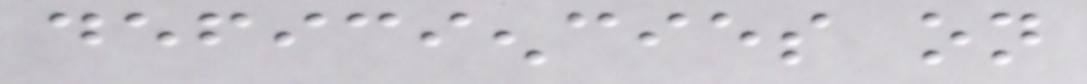deficiencies on
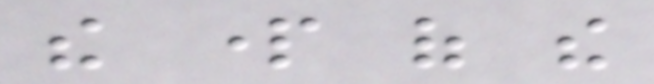the part of the
